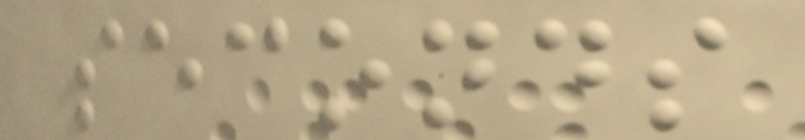seconds
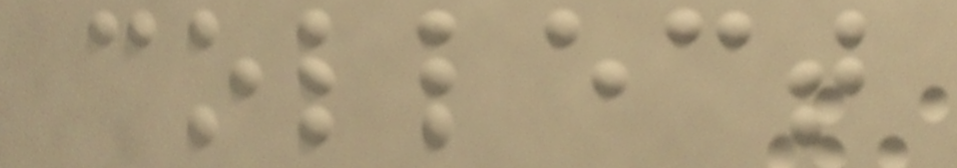collect
